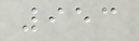953
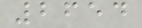2654
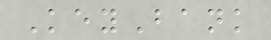KeyBank
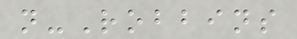n-Robbins
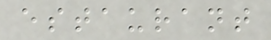estaurant
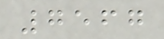7567
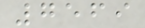7569
